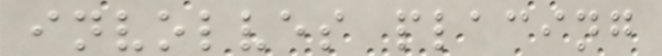involves placing
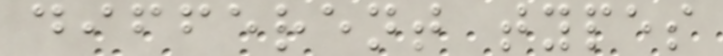different types
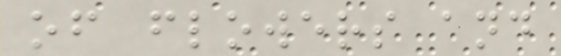of flowers and
